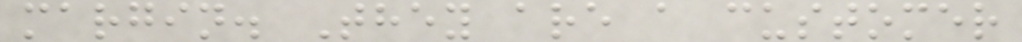margin. They are a customer
